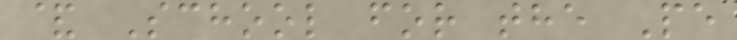& School for the Pe
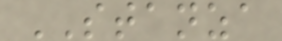STANZA
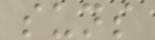suns
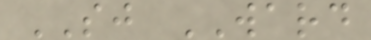SJ WARD
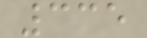335
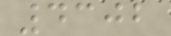4302
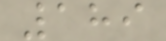189
